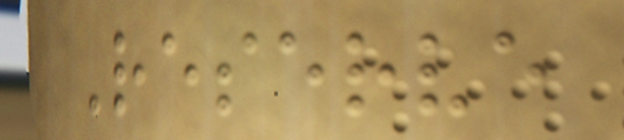Reserve
